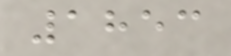1853
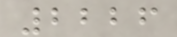2226
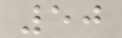50
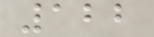122
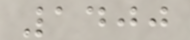1400
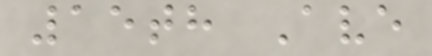15th Ave
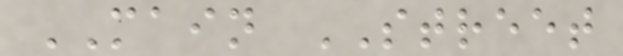MAIN STREET
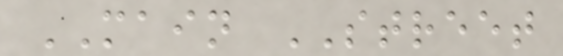MAIN STREET
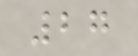27
